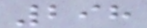298
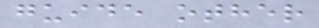guide other
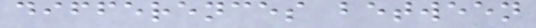differences between
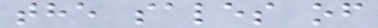the sales of
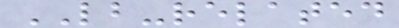LB-related
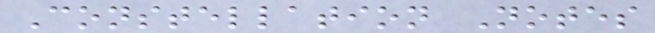Constellation Notes
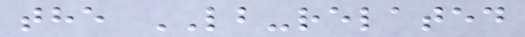the LB-related
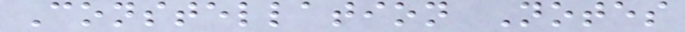Constellation Notes
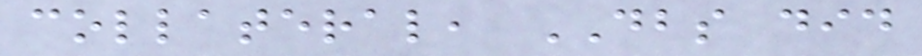collateral, DBS did
